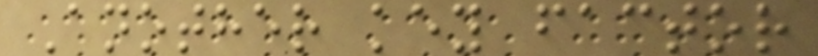Another key factor
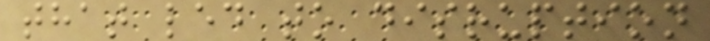that led to disruption
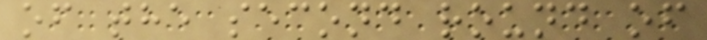of the second round of
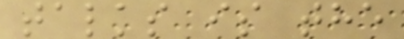talks is the
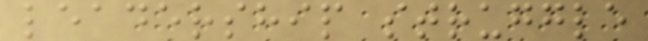leadership struggle
